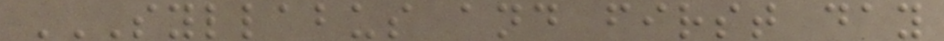SYLLABUS AND FIRST DAY
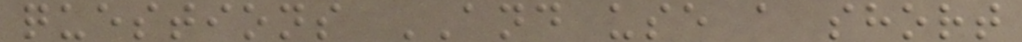questions AND use a short
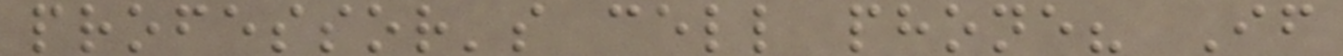professor's cell phone? If
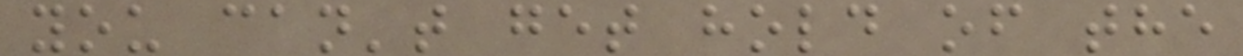you can't get hold of the
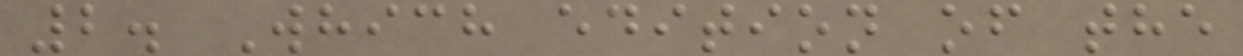2. Which edition of the
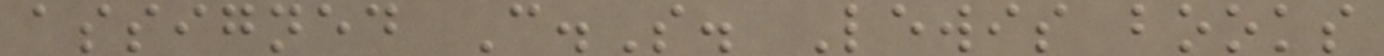assigned C.S. Lewis books
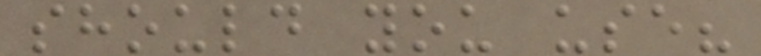should you use?
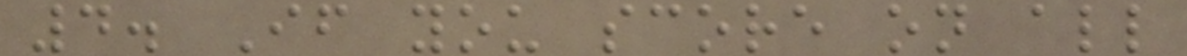4. If you score on all
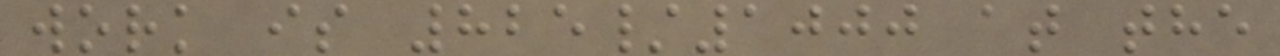work is 825/1000 at the
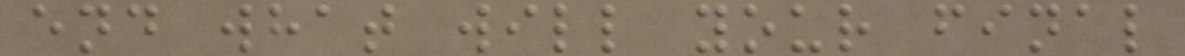end what will your final
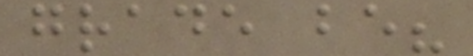grade be?
